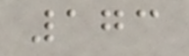173
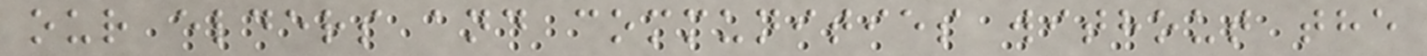our elders and communities without the
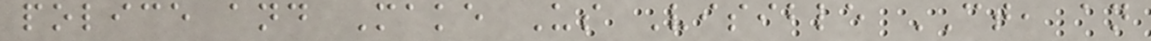police and Make Us Visible CT, an
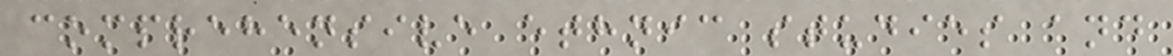comprehensive ethnic studies and
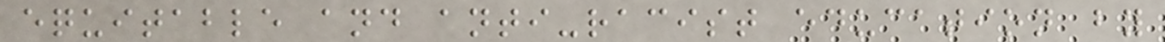equitable and anti-racist education by
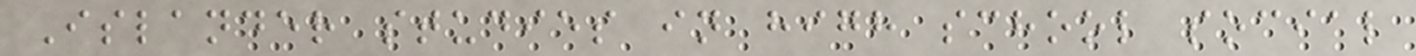Islander studies in high school social
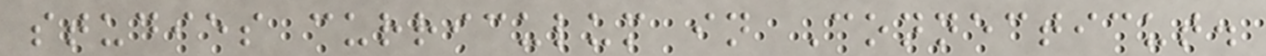studies curriculum in Connecticut.
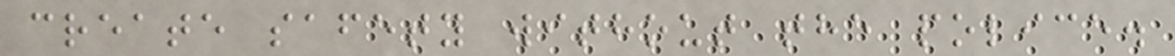create safety without the police.
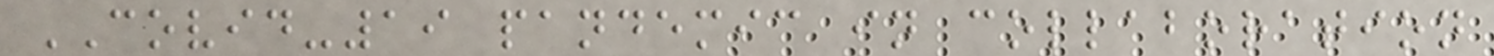COVID-19 pandemic in collaboration
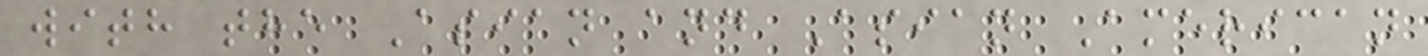with the Asian and Asian American
